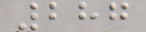287
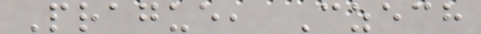Prague, Czech
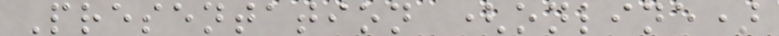Presentation (online)
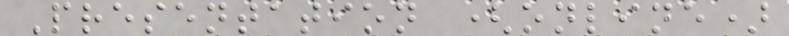Presentation (online)
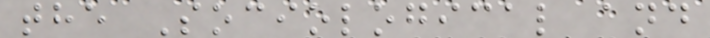the Sociological and
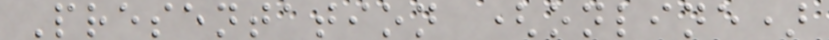Presentation (online)
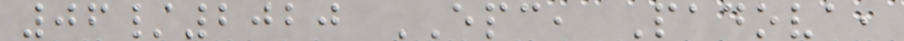06/2020 EPC, Padova,
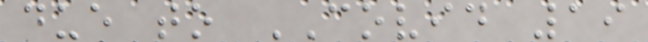due to COVID 19
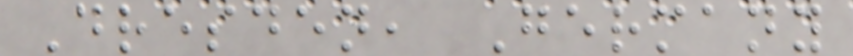Dresden, Germany
